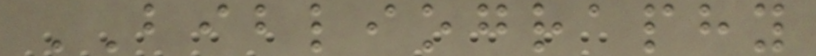BIBLIOGRAPHY
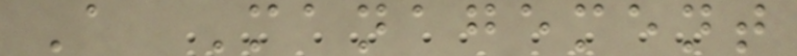A Management
